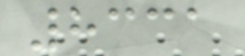8331
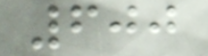600
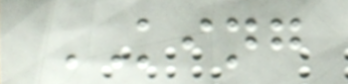KING
